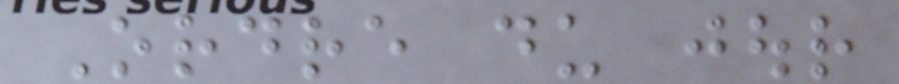Ordre du jour
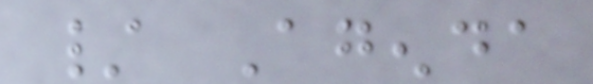/ Agenda
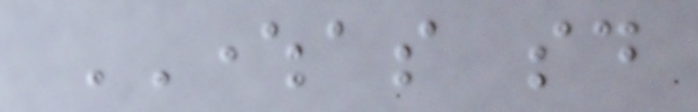WHEREAS said
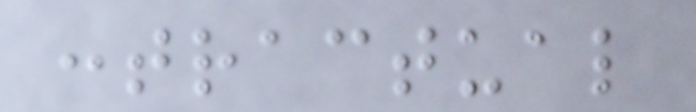contractual
